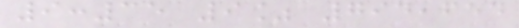9:35 9% 794,654
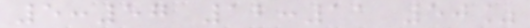5:57 12:11 50%
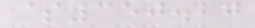$350.27
